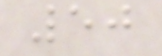50
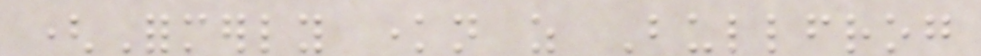(Formerly known as Bullfrog
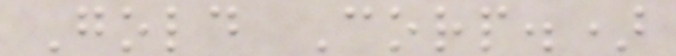Gold Corp.)
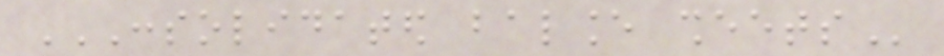CONSOLIDATED BALANCE SHEETS
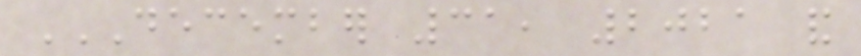DECEMBER 31, 2021 AND
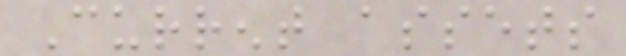Current assets
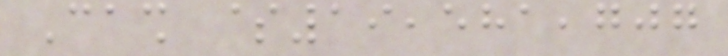Cash $19,581,707
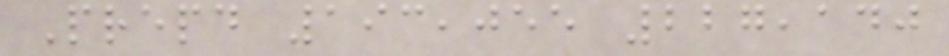Prepaid 193,055 227,140
